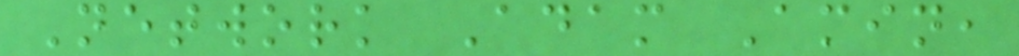Network Adam Amin,
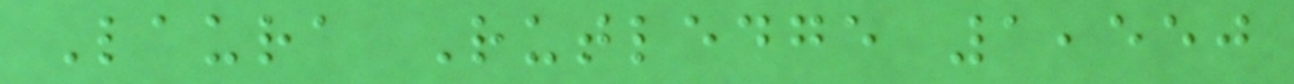Laura Rutledge 1,550
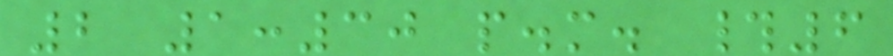2 1:30 p.m. #6
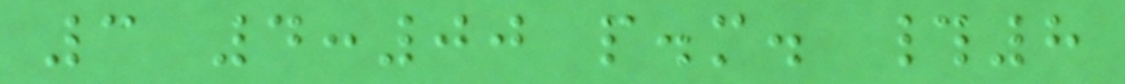3 4:00 p.m. #8
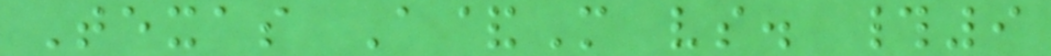Texas A&M vs. #9
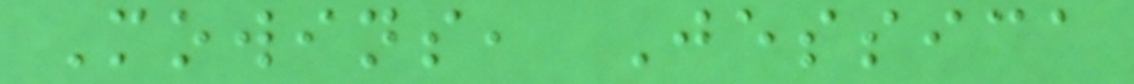Mowins, Jessica
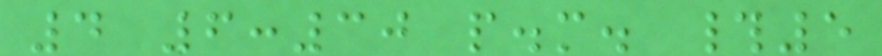4 6:30 p.m. #5
